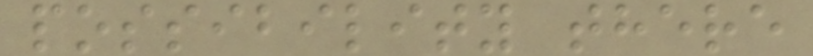possibility there
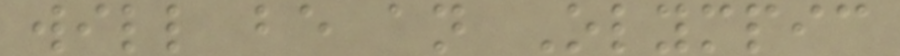will be an Olympic
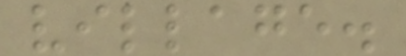village.
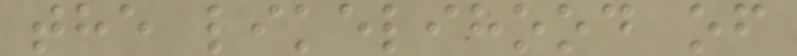the likelihood of
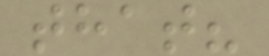that?
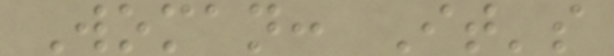Woman: It's
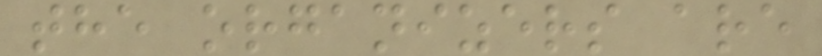the organizers are
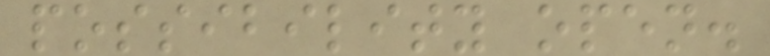possibility open.
